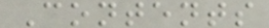Contents
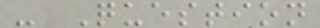- Question
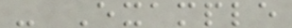- Example
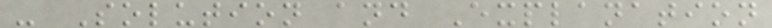- Solution and Explanation
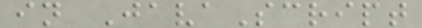in JavaScript
